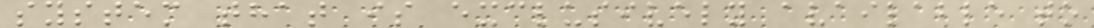system that is exclusively available to
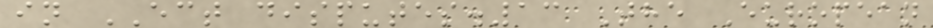in ECT disputes.13 The European
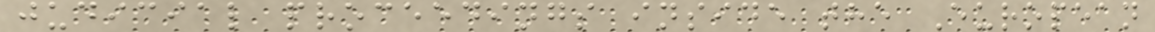judicial proceedings inside the European
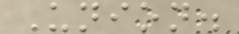Union.
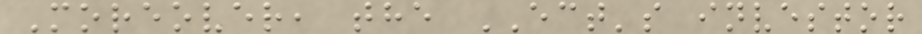Moreover, the ECT's investor
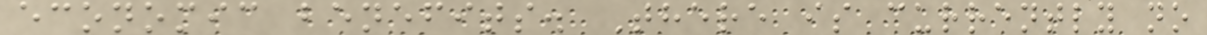economic benefits. There is currently no
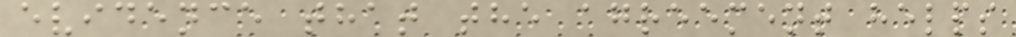evidence that the agreement helps
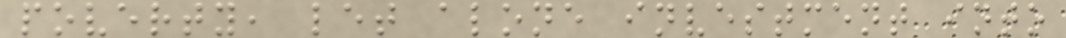poverty, let alone investment into
